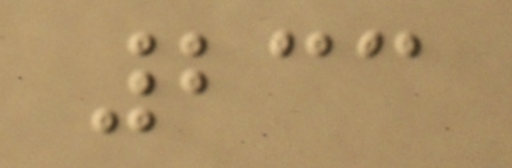233
